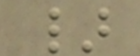}
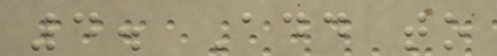4. Add to
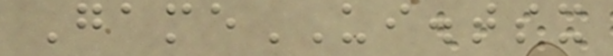GameUI.tsx
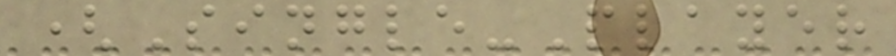(Single-Player
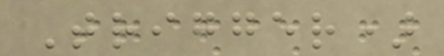Trigger)
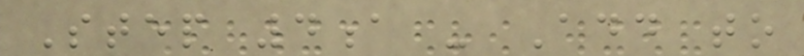Step 4a - Add to
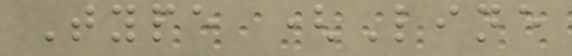Type (Line
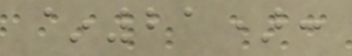~21):
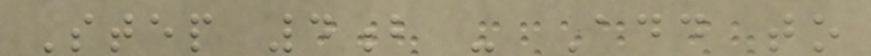Step 4b - Add to
